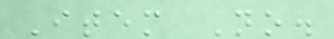Item No.
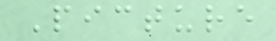Picture
